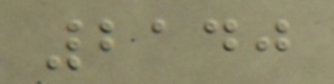2140
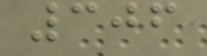306
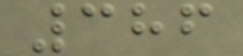386
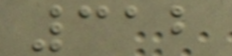312
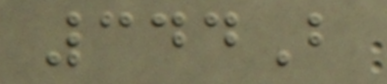344B
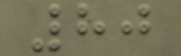80
